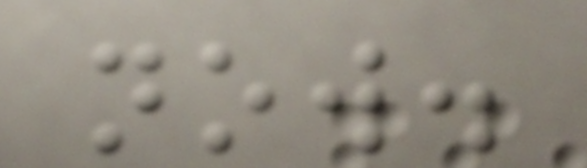now.
